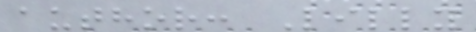author: Lilly
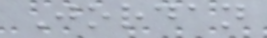Jordan
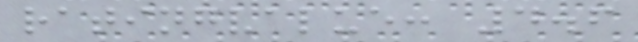ratingvalue: 4.6
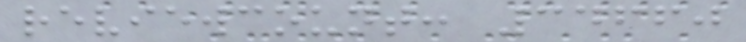reviewcount: 34660
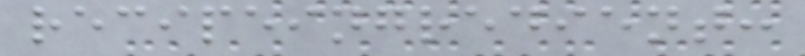recipeingredient:
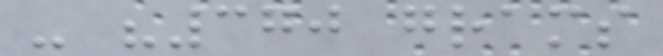- "370 grams
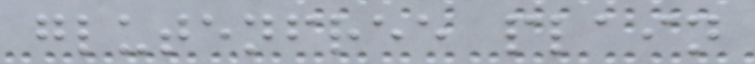glutenfree plain
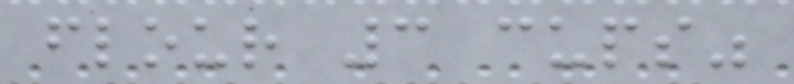flour 3 cups"
